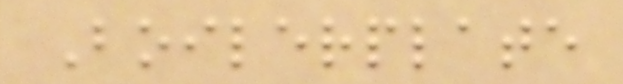Boilerplate
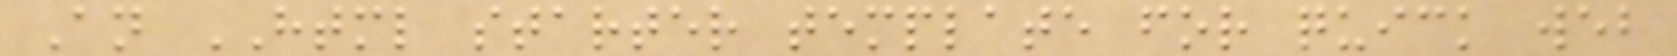An HTML starter template for quick web
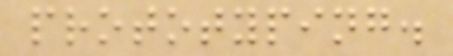prototyping.
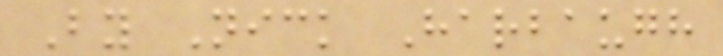By Nick Harbaugh
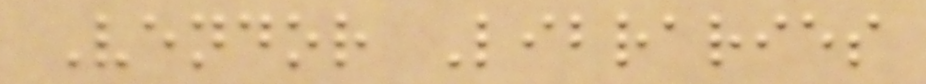Vendor Libraries
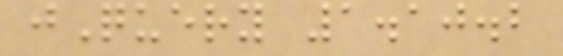jQuery 1.10.2
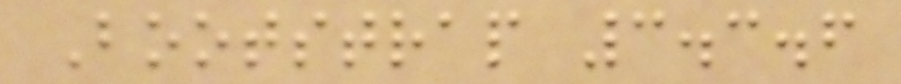Bootstrap 3.3.6
